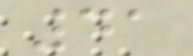41
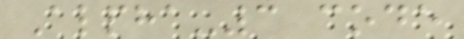Alpha-3 code
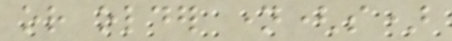or older name(s)
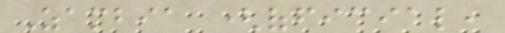Zambia (official,
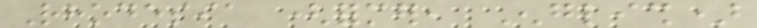Rhodesia (former, English)
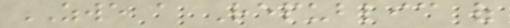ZWE a Republic of
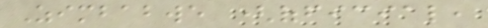Zimbabwe (official,
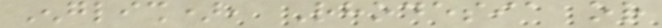English), Rhodesia or
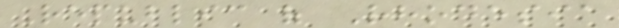Republic of Rhodesia
